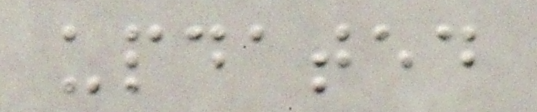updated
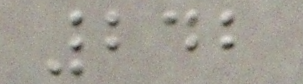242
